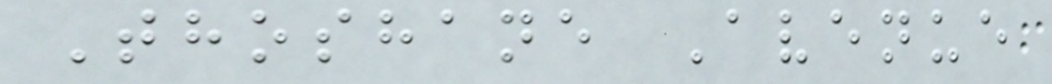Thoshane Avenue
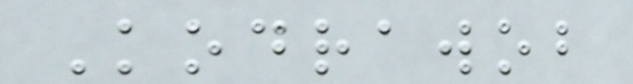Kodrawob
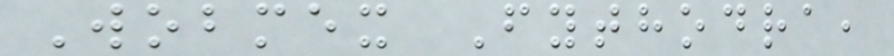Wobmex Fythodra,
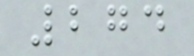274
